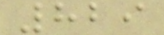829
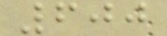600
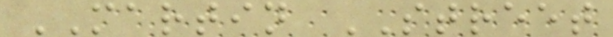MARTIN STREET
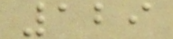129
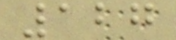127
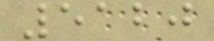5120
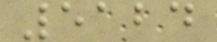5124
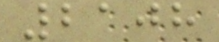2108
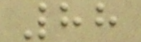88
